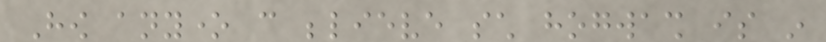How anyone can believe such hogwash is in
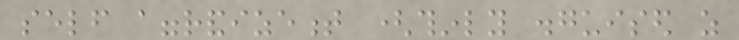self aggrandizement (thinly disguised as
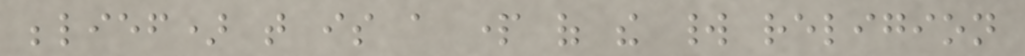belief) that is a part of the world religion
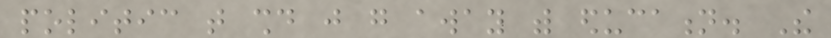politic that should just go away with education. The
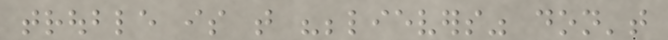trouble is that "believers" don't
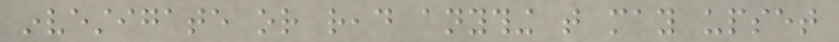investigate or read anything that may upset
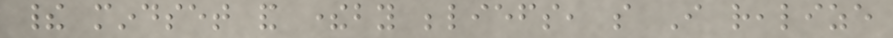their mindset and thereby beliefs, so I realize
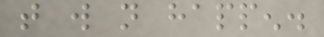that will not happen.
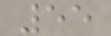55
